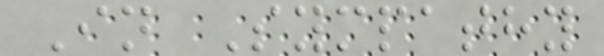In Sympathy
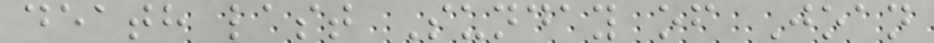death last Sunday of Joan
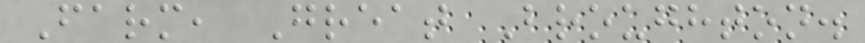Farm, Great Broughton.
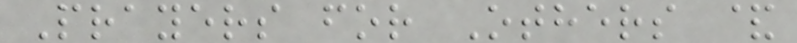Prayers for Others &
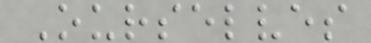Ourselves
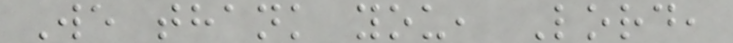We thank you, Lord,
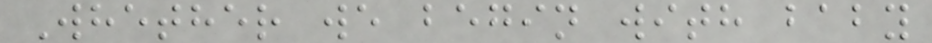Whether we begin with baby
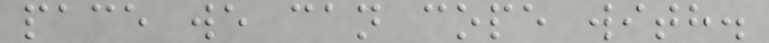pace we can cope with.
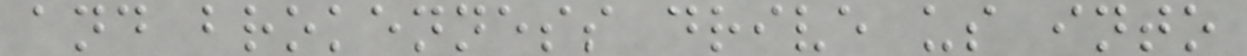and brokenness drive us into
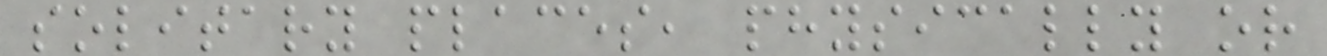solitary places, physically or
